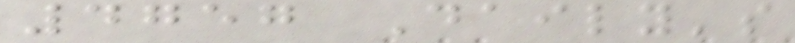4757 Daily's
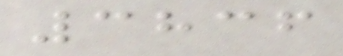3836
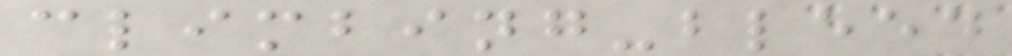climbing-bleed
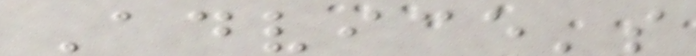Advice's
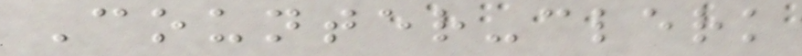Counter-clerk
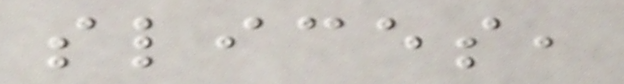slices,
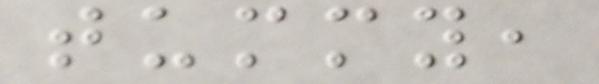tummy,
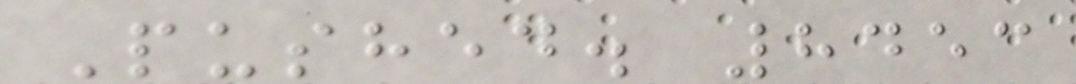Pushed. 8453
